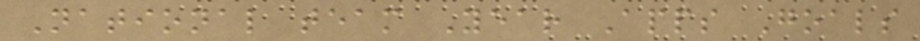National team Year Apps Goals
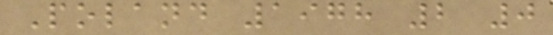Poland 1978 2 0
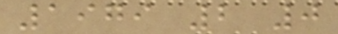1979 2 0
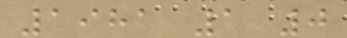1981 1 0
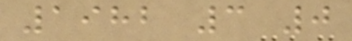1982 3 0
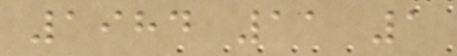1984 11 1
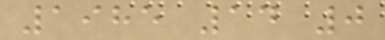1985 14 0
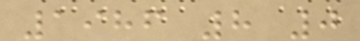1986 8 0
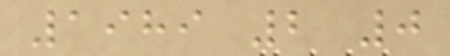1989 2 0
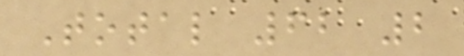Total 62 2
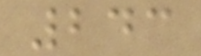243
